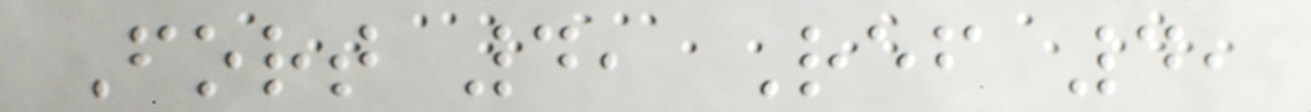Fort 4, Ref 4,
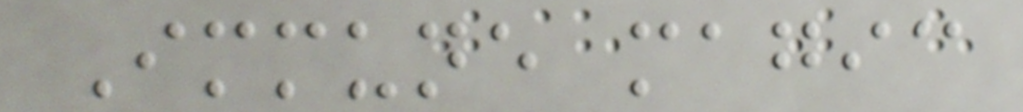Immune magic
